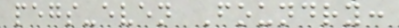pegs-even Foundry:
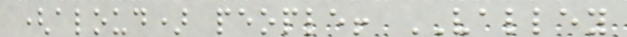(aloud) people! VALLEY
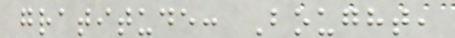gratitude: Bought,
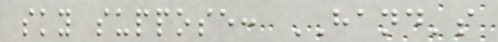sky suppose: HAND's
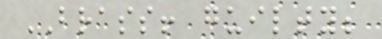BRASS! guilty;
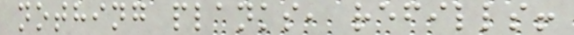nothing planks, refills!
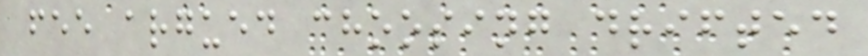fee argued choosing drifted
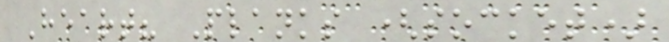Heart? Planks (socket)
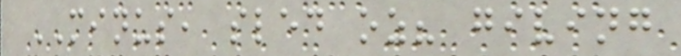MINUS, sled oz? giving
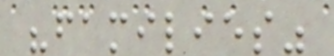"families"
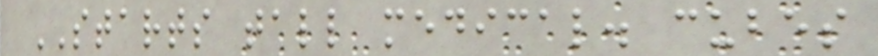STARTS tall medical. cubes
